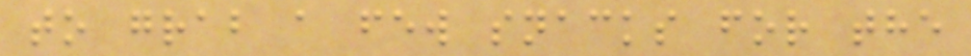to grab a few snacks for the
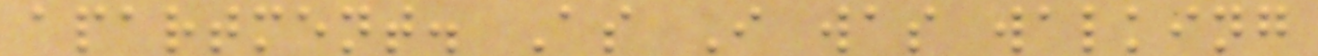apartment. As I was walking
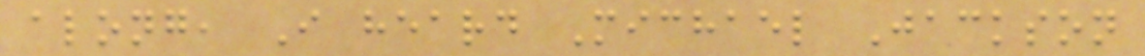along, I heard Michael Jackson
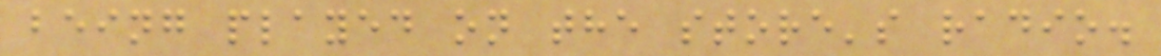being played on the store's radio.
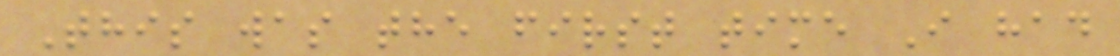This was the first time I had
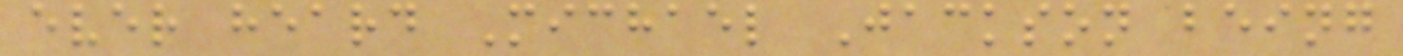ever heard Michael Jackson being
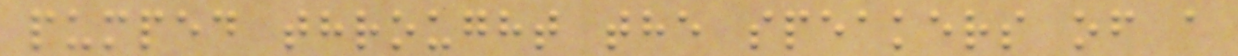pumped throught the speakers of a
